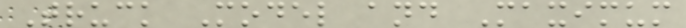Truck Model and Maximum
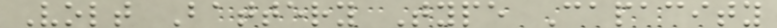Volt Battery Type Capacity
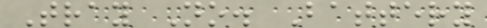Tray No. Battery
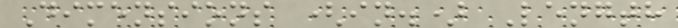Dimensions (in.) Length
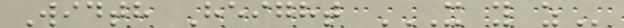Width Height X Y Z
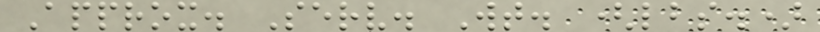Approx. Serv. Wt. (lbs.)
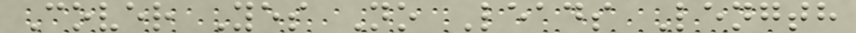Cover Yes No Leads Length
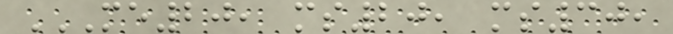ME20, MS20, MS30,
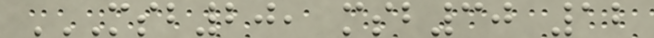MSB20, MSB30 12
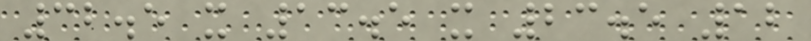32.5 x 13.5 x 23.5 12
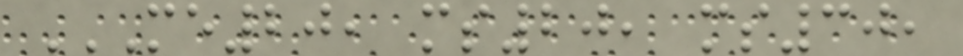ME20, MS20, MS30,
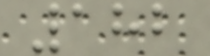182
